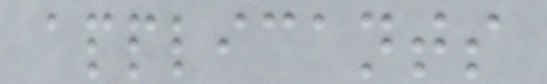applicants
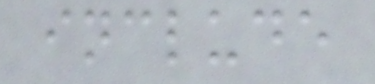include
